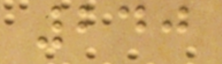240
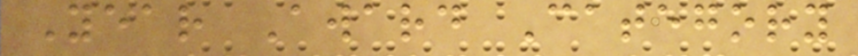Year Award Category
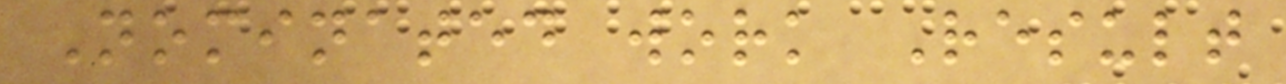Nominated work Result
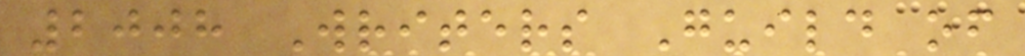2008 Writers Guild of
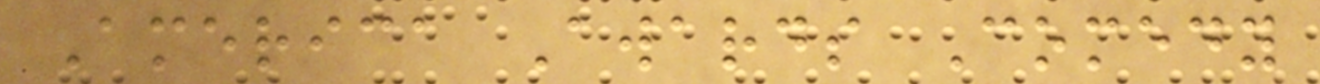America Awards Comedy
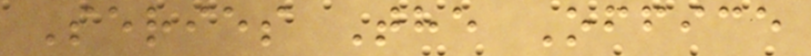Series The Office
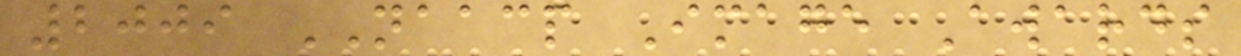2009 NAACP Image Awards
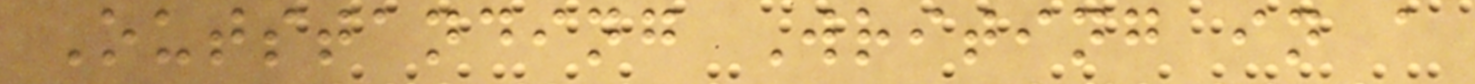Outstanding Writing in a
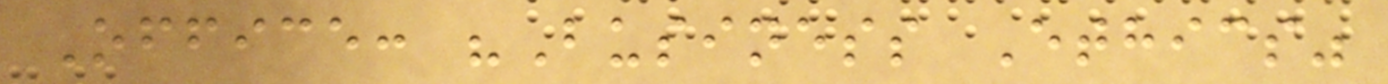Office: "Business Ethics"
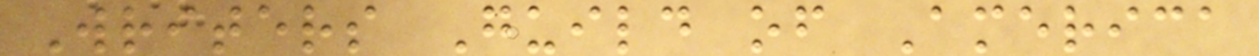Writers Guild of America
